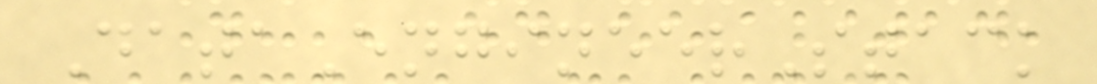DataEngineerStack
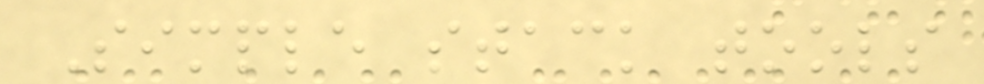Simple stack tools
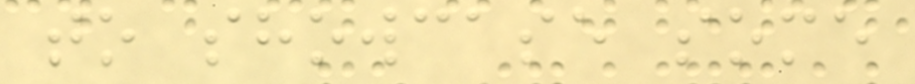to showcase some
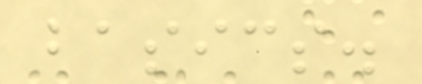basics.
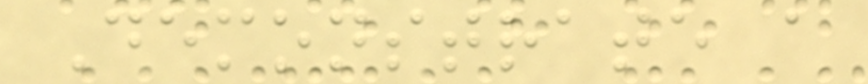Demonstrate a
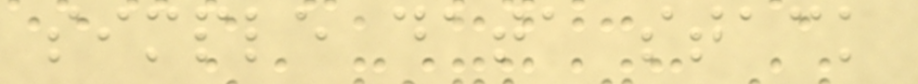simple data stack
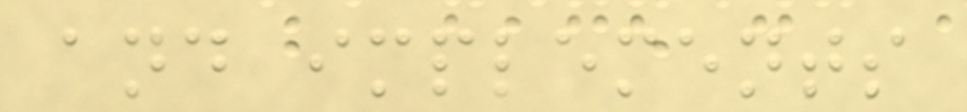and implements
